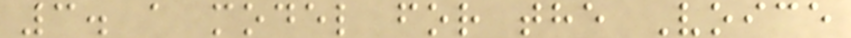3. a model for the Voice
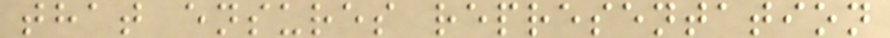that ensures representation
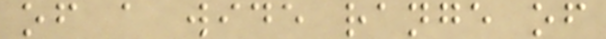of a wide range of
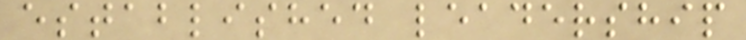established leadership
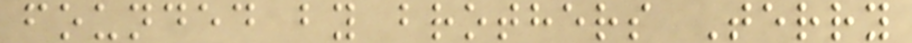founded by brothers Terry
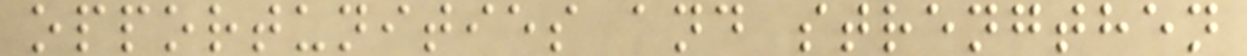opportunities and strengthen
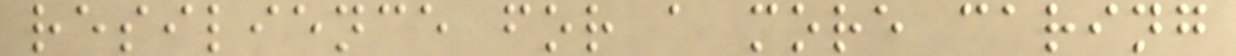resilience for a more caring
